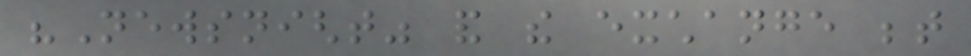"Newsnight" and the exchange between
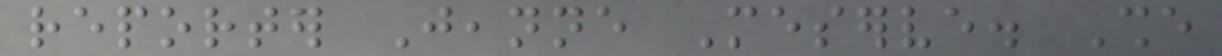reporter Jeanne Meserve. She
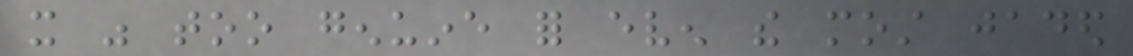it was too genuine for even the most jaded
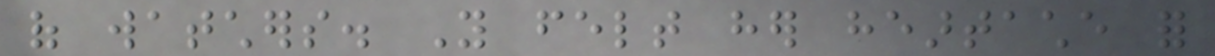of watchers. You felt her heartache for
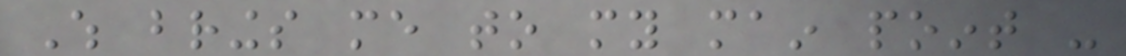Which brings me to my main point -
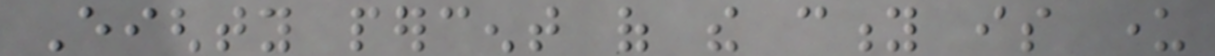Eighty percent of the city is under
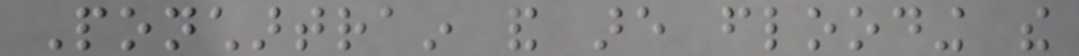Ponchartrain and are flooding the
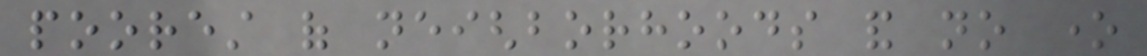poorest of neighborhoods and no one
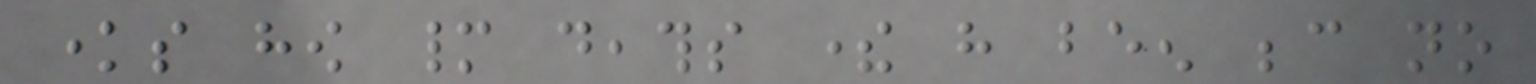knows how many deaths there have been because no
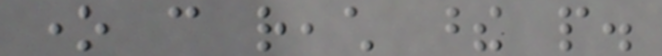one can reach these people.
